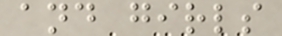and girls
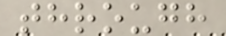through
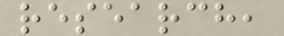research,
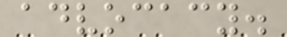advocacy.
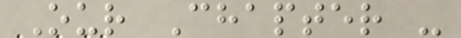Our Chapter -
